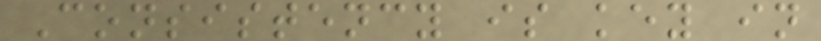Consistency is key in
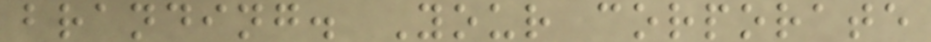branding. Your corporate
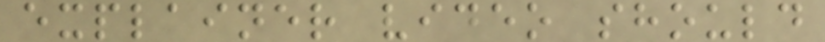explainer video should
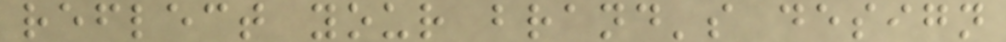reflect your brand's design
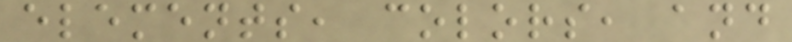elements, colors, and
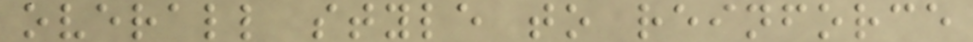overall style to reinforce
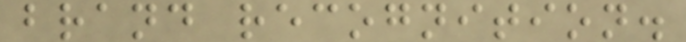brand recognition.
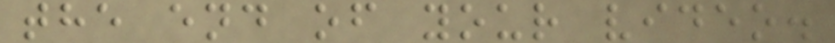the end of your video.
